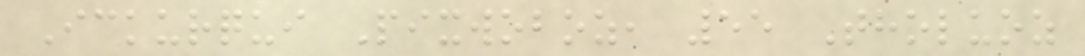Ickurqui Pixwoboz, 55 Tholuoz
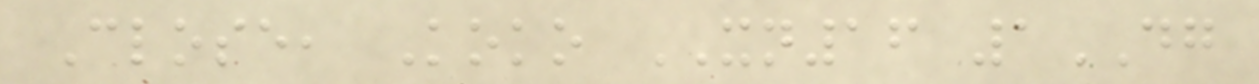Close, Koko XN16 1DG
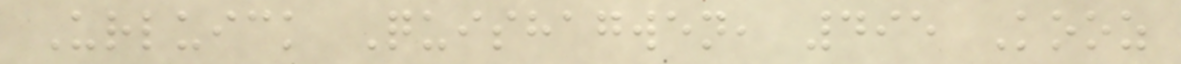Urluick Quishagwen, 495 Kooz
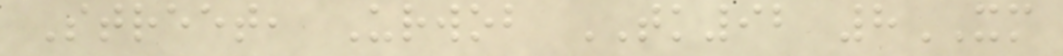Street, Urwob TK92 8XM
